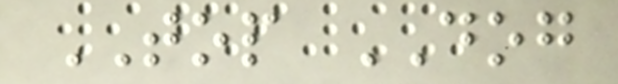TOP DOG
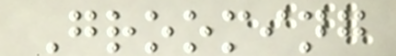Grooming
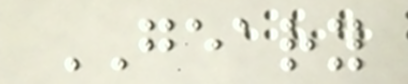GEARY
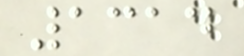1314
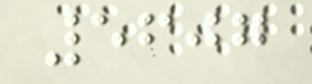5607
